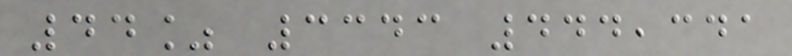44% 3343 444,341
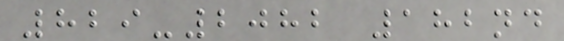829-2082 182nd
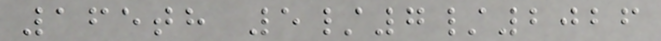165th 5/7/2026
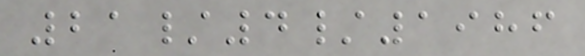21/4/1986
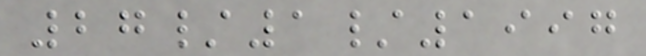27/1/1997
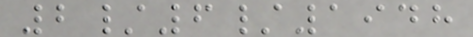2/6/1948
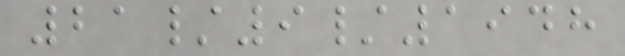21/9/1948
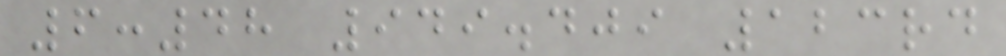6:48 949.409 123rd
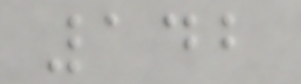142
